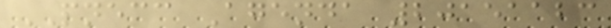PNECC Agenda 20151123
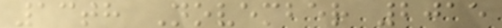13th November 2015
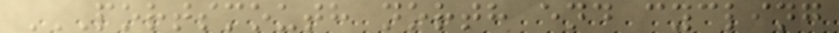PORTSMOUTH NORTH END CYCLING
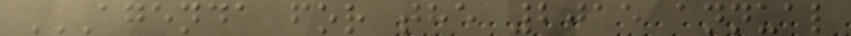AGENDA FOR THE 2015 ANNUAL
